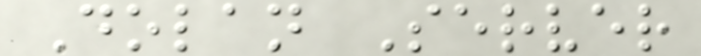Dolan Server
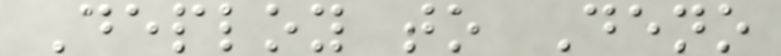Deploy to Deno
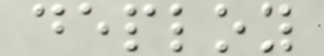deploy
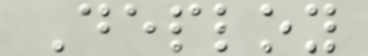Deploy
